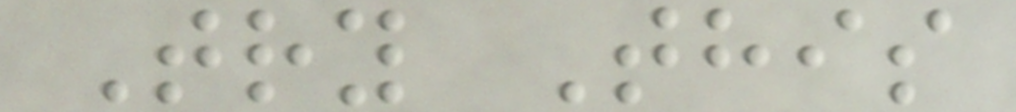Try This
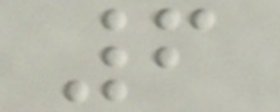6
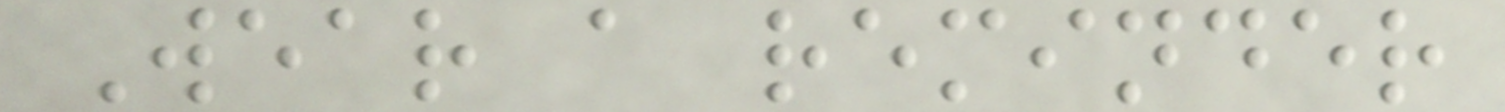Wear a reminder
